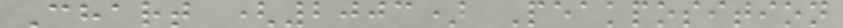Chart (2003) Peakposition
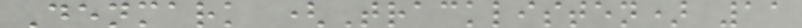Denmark (Tracklisten) 11
